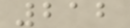212
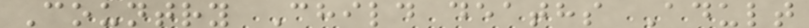Country Child deaths Adult
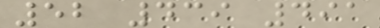52 439 491
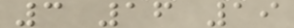3 16 19
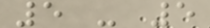5 - 5
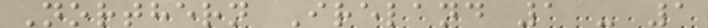Northern Ireland 1 - 1
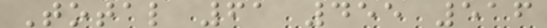Total 61 455 516
